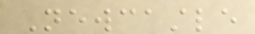Newcastle
